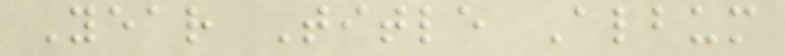Year Title Album
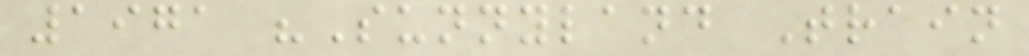1971 "Sunnyland Train
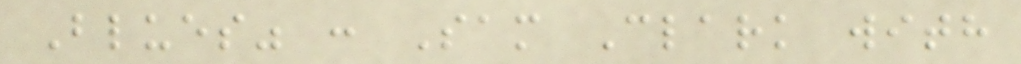Blues" : Sam Clark with
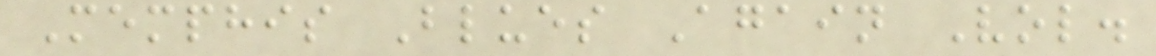Memphis Blues Again Vol.
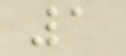1
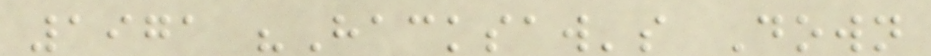1971 "Hacksaw's Down
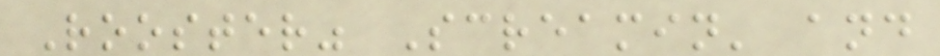Rooster" Screamin' and
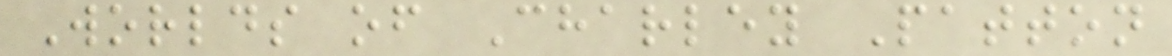Worlds of Charley Patton
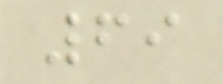69
